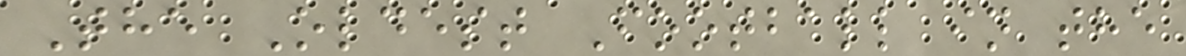The Oldest Football in the
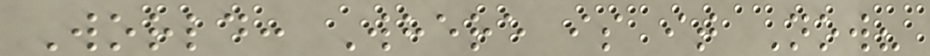World: Where is it Now?
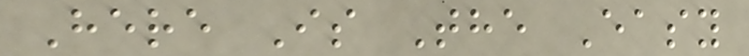Here Is The Easy
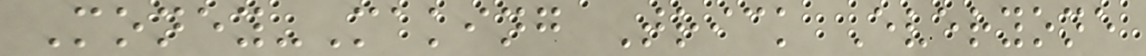Money-Making Trick Everyone
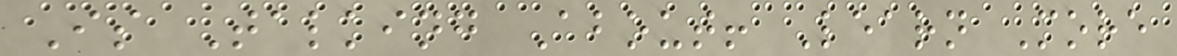Is Talking About! Learn More
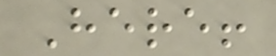Here!
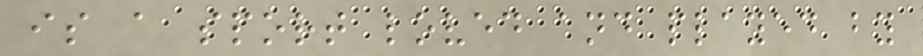is a sport loved and played by
